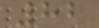82
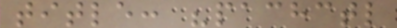title: "pachctl
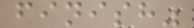finish"
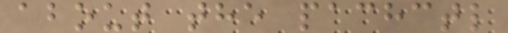about the pachctl
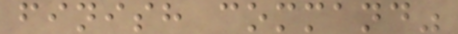finish command"
